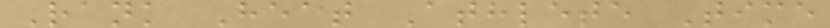Rank Heat Athlete Time
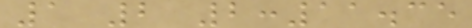1 2 2:11.35
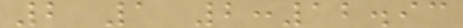2 1 2:12.93
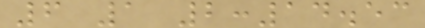6 1 2:14.53
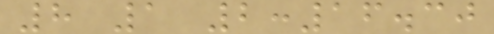8 1 2:16.30
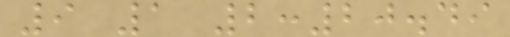9 1 2:20.49
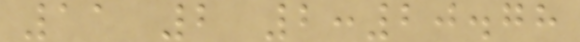11 2 2:20.78
